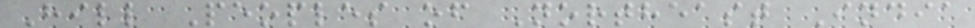Hill Peoples of Northeast India
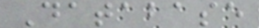Database
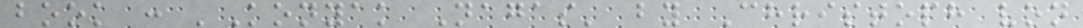book : 'Konyak Nagas' by Christoph von
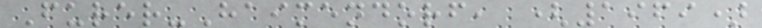Furer-Haimendorf, (1969)
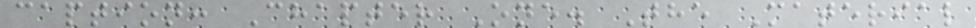caption: Chapter One. The Material
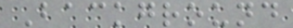Background
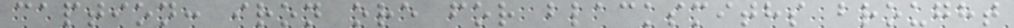caption: iron ore for blacksmiths brought
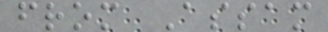from Assam
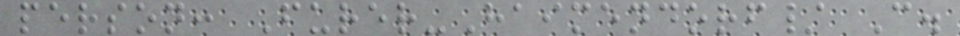person: Furer-Haimendorf/ C.
